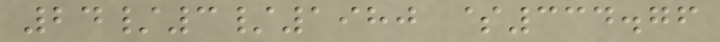24/3/1980 $334.76
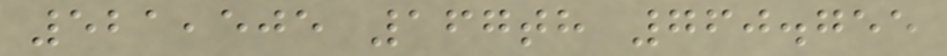521,505 167th 760.755
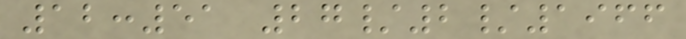12:51 27/2/1966
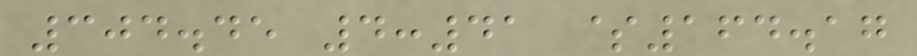304.45 4:41 $164.17
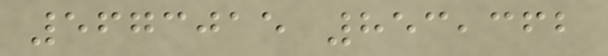5673015 853,362
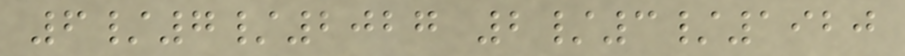6/7/2027 2/3/1920
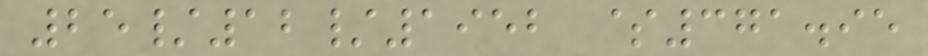25/12/1952 $371.95
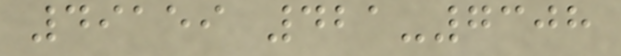49159 421-7308
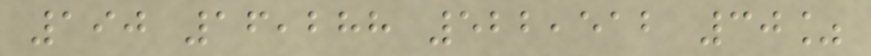190 16,288 522,512 30%
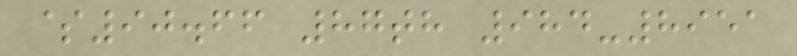$90.66 87th 984-8951
